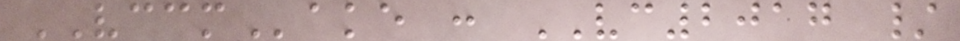VCCMake : VC2017 /
